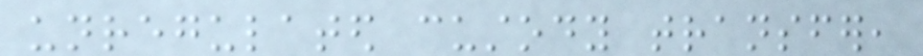unregulated custody transfer,
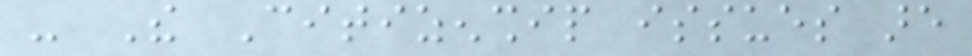- The Citizenship issues are
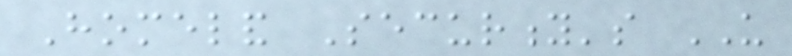Homeland Security's US
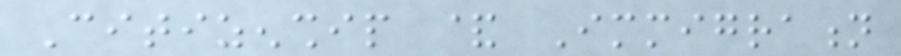Citizenship & Immigration
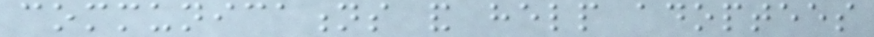communications and help adoptees
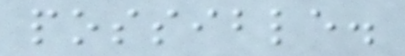possible.
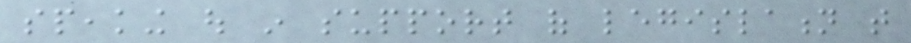speaking out in support of legislation that
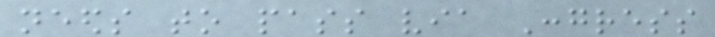needs to pass via Congress
